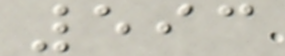593
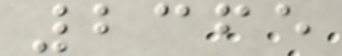2365
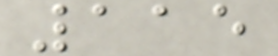115
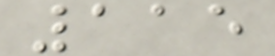115
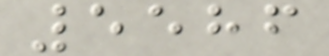5586
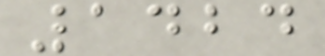1424
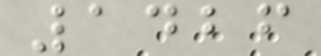1426
